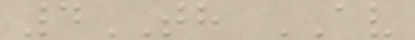4TH AV
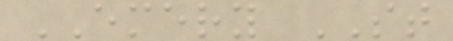EMERY ST
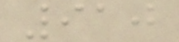910
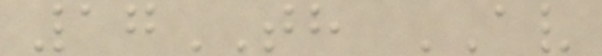17TH AV
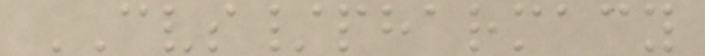CVS/pharmacy
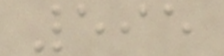595
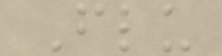Flu
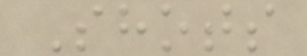Shots
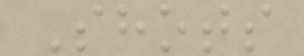Shots
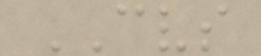CVS
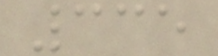335
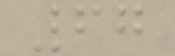67
